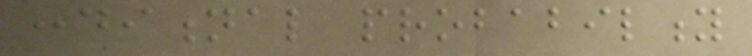conditional probability
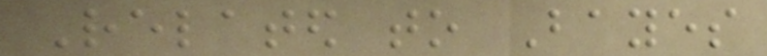Related to Bayes
